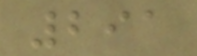291
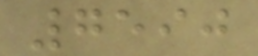7590
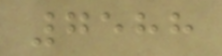7588
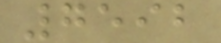7592
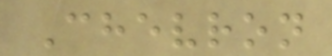Chevron
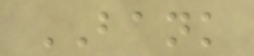BANK
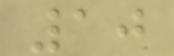10
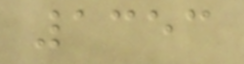1353
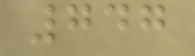747
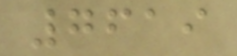7619
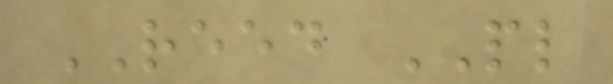REED PL
